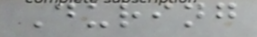During
